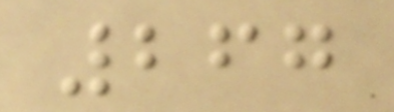267
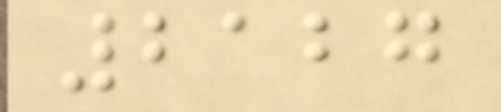2127
